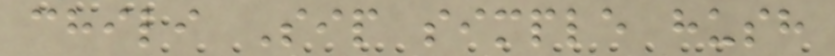chili Sip simple hush
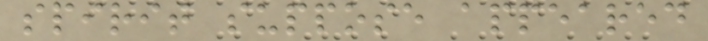spirit suppose appeared
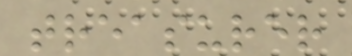treasurer
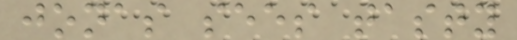jonas sees tasty
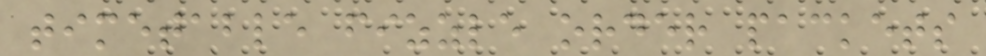timetable fizzle order packets
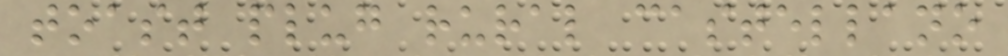toast plug rural castellano
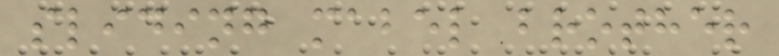sliding mabel brother
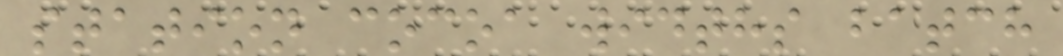station cocoa widths batch
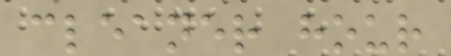cleaner hour
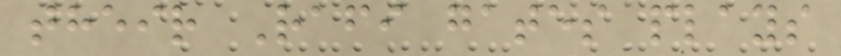their Rafi gates plays
